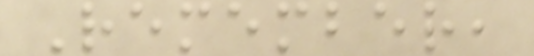Remember,
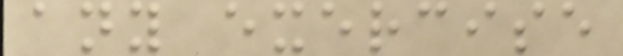any exercise
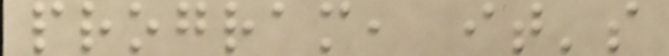program, it's
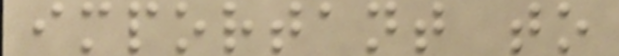important to
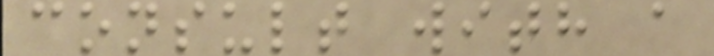consult with a
